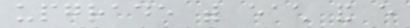upgrade with each and every
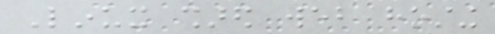Linux shared web hosting
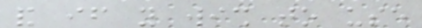and if you wish to use
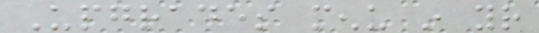Upgrades menu in your
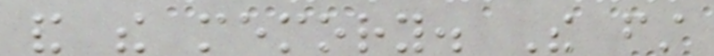and the memory. The first
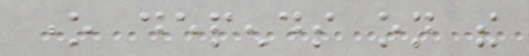one depends on the
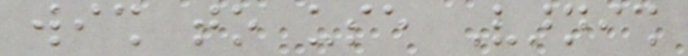wish to use Varnish
